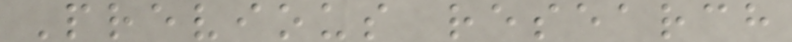Previous research
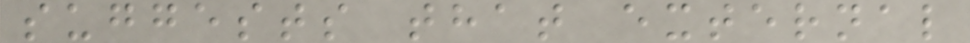suggests that external
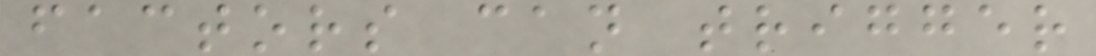factors can trigger
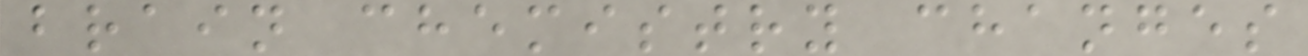brain chemistry changes
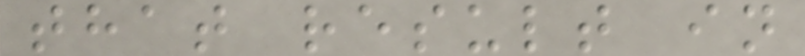that result in
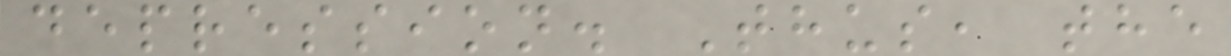depression. Thus, the
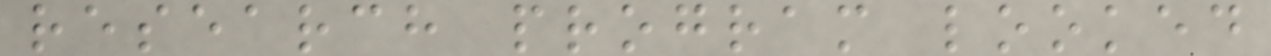research program looked
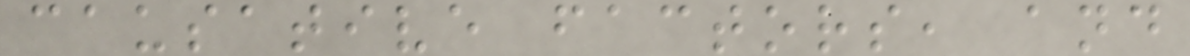causative factors, and
